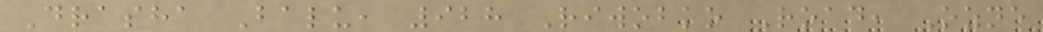Drasha Balu, 928 Riwobko Road, Ozne
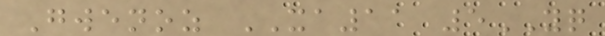Gwenoz XA11 5YQ
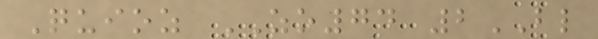Quioz ZO74 2BL
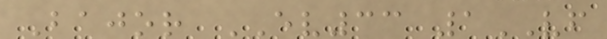Bajor EV33 1VF
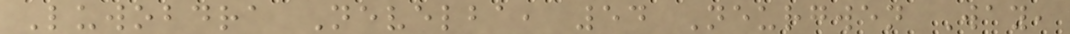Luwobdra Nevelba, 54 Neurgwen Way,
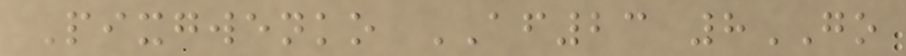Pixgwenko AF23 8GO
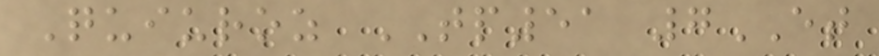Quiuroz TP51 7ET
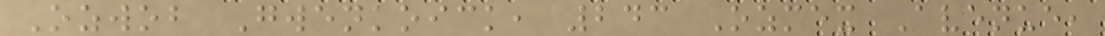Ozwob Gwenkoick, 243 Ozmex Avenue,
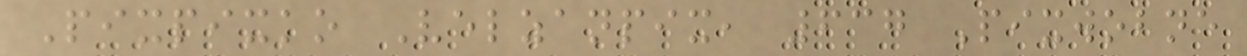Pixpixko Velzanpix, 637 Pixwobne
